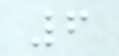6
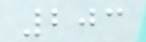203
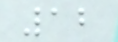12
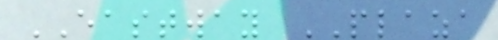EASTWAY PLAZA
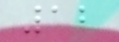12
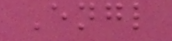Engl
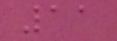11
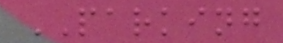PARKING
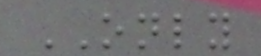ONLY
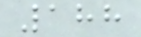188
